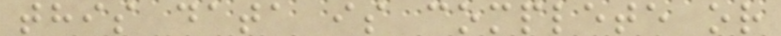this data is complete or
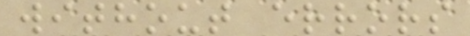without errors
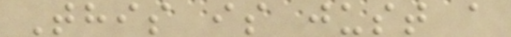This is just a
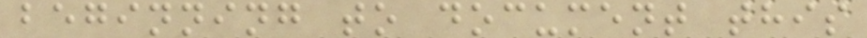beginning to document this
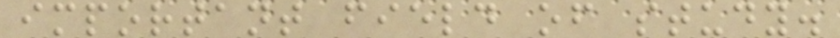important field of study.
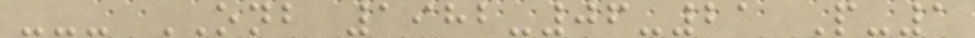--- ONB 1982-06-21 P-1
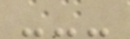---
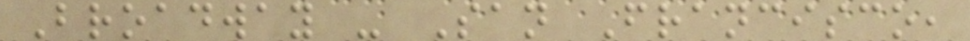Broadway - San Francisco,
